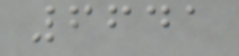6641
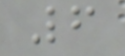6
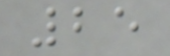25
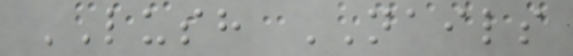LUSH NAILS
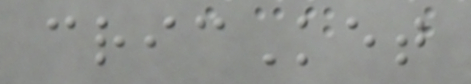cricKet
